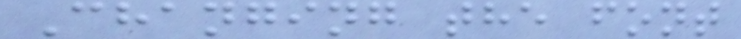Changing the font
